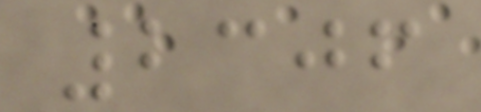2306
